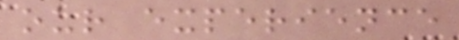our experience
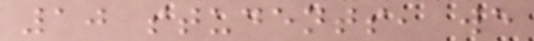10 students, we
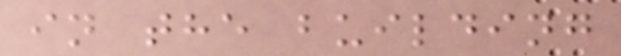in the building
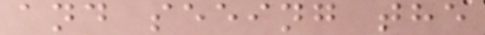and seeing the
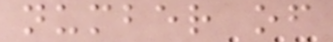number of
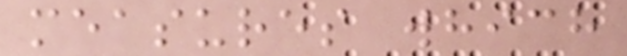measures which
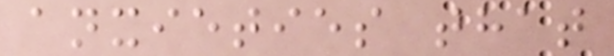anxieties that
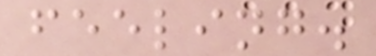feeling.
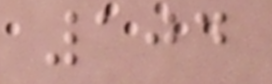104
